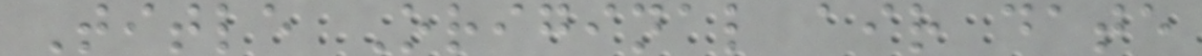Title Original air date
